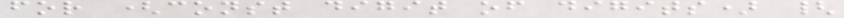for (const digit of digits) {
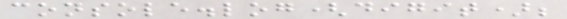console.log(digit);
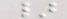}
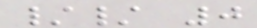// 0
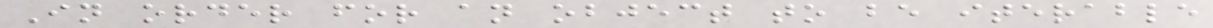In order for an object to be iterable
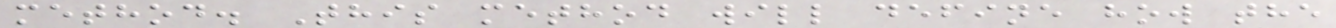method. This method will define how the
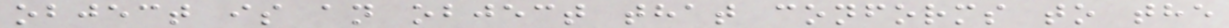object is an object that conforms to the
